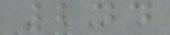244
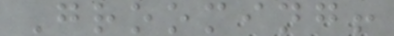Grooming!
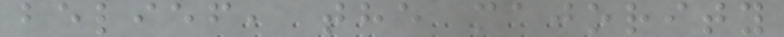belief, the majority
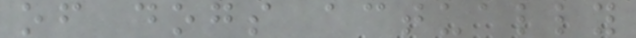of dogs actually
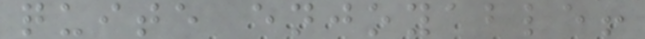quite enjoyable!
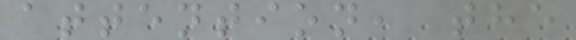attention, the
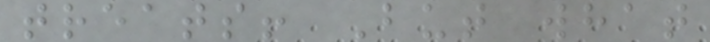treats! But what
